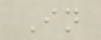In
